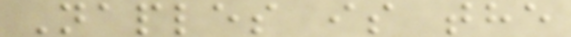Naples is the
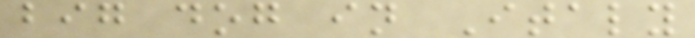big dog in Italy
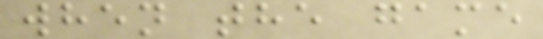when the game
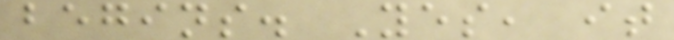begins. Yes, it
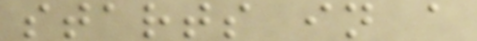starts in a
